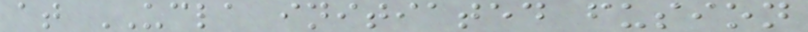at UCLA initiated fusion
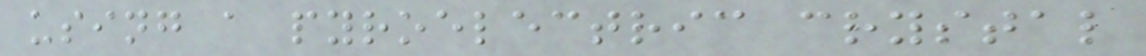using a pyroelectric crystal
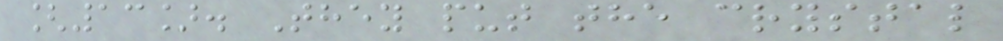[13]. They put the crystal
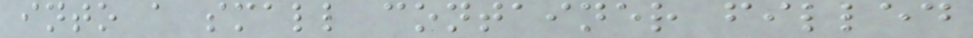into a small container filled
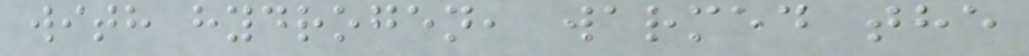with hydrogen, warmed the
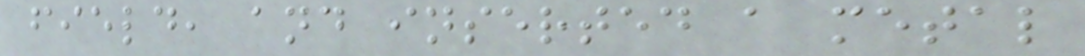field, and inserted a metal
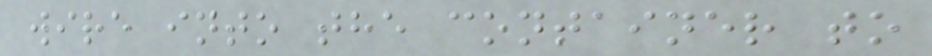wire into the container to
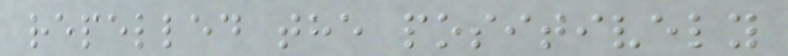repelled the positively
